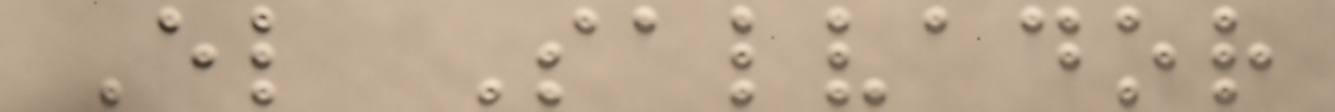El Salvador
